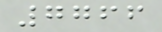7766
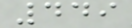449
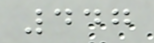447
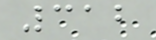312
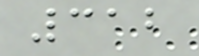312
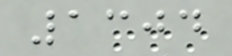1304
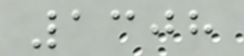1308
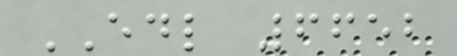EDL 6652
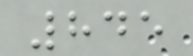845
